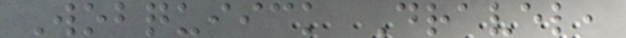Wobquiick Dravel,
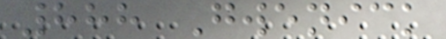888 Gwenick
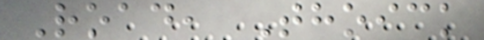Road, Thoick
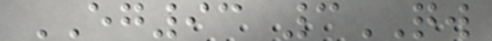EG93 3QW
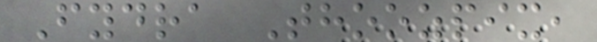Fydra Thoozpix,
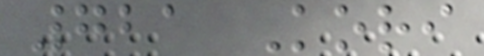721 Kori
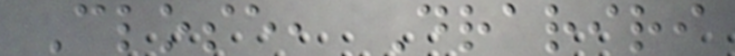Close, Drariri
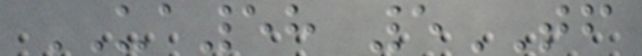UA58 5TF
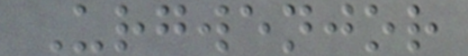Urgwenjor
